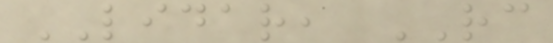LIDAR, RC
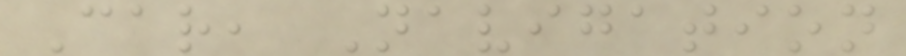Car, Navigation
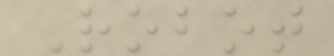Robot
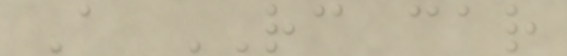A RC car
